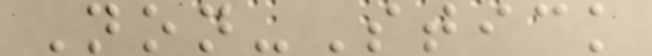Non-Stick
